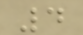4
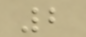2
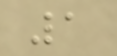1
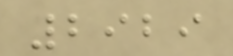2929
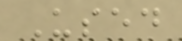Used
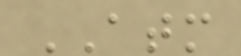ATM
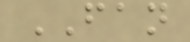FAN
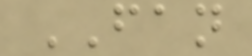FAN
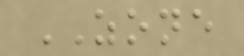ZONE
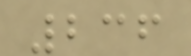236
